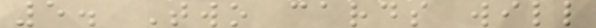5. Two cards will
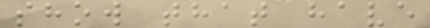show that have
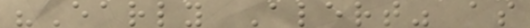"Early Alert" as
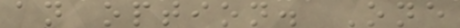an option. One
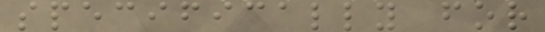specifically for
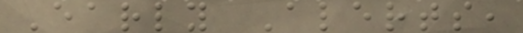Early Alerts,
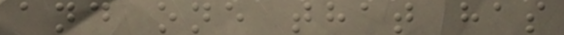and one that has
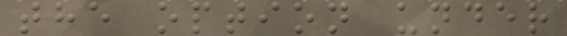the option under
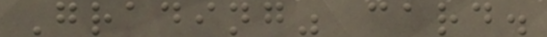Grading" card.
